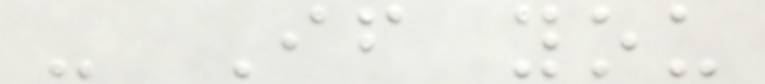- If you
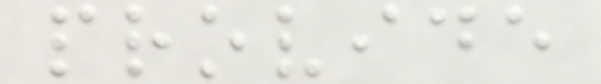provide
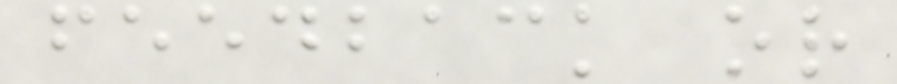feedback or
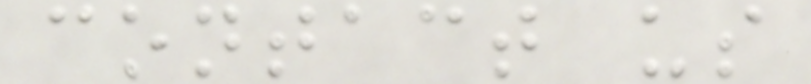contact us
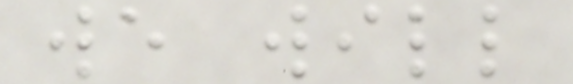we will
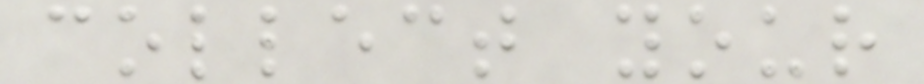collect your
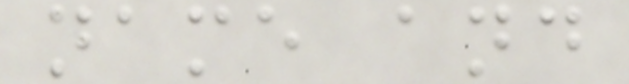name and
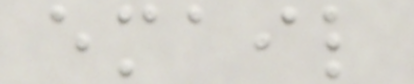email
